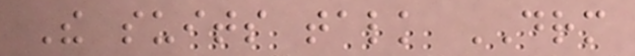The suits talk DRM
